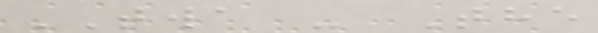TWA - The
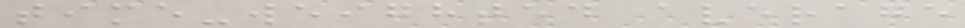time-weighted average
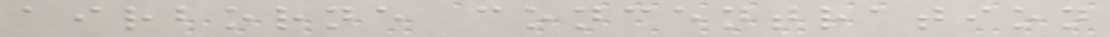airborne concentration
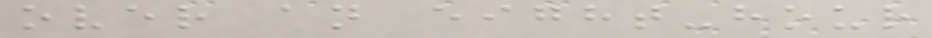over an eight-hour
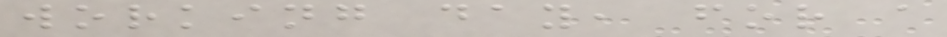working day, for a
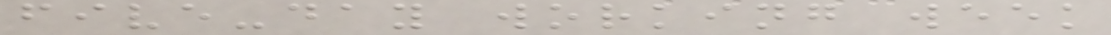five-day working week
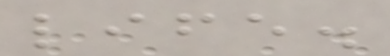life.
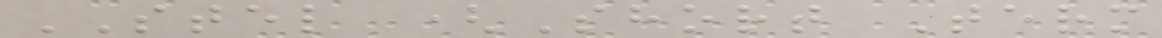STEL (Short Term
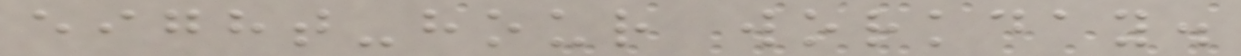eight-hour workday.
